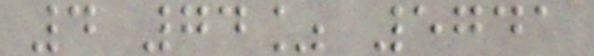4 74% 5741
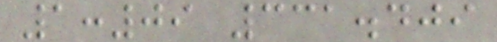1:09 331.409
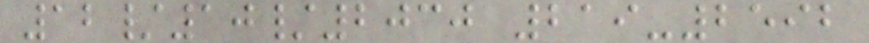12/10/2030 219-2592
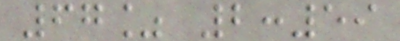67% 2:59
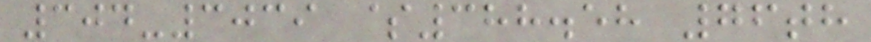304-3039 $388.58 76th
